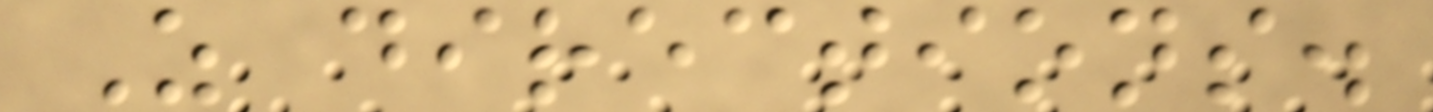Z directions.
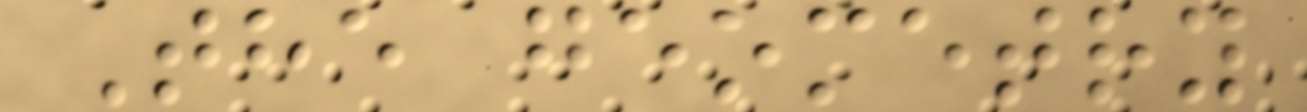The geometry
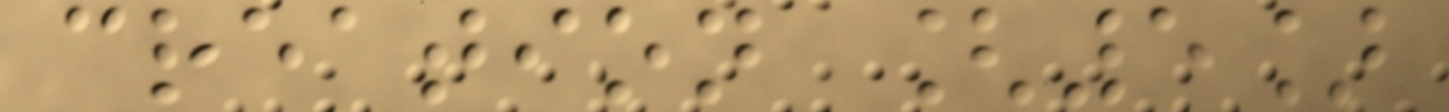creation [5]
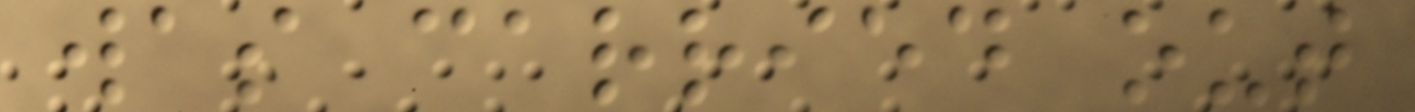was carried out
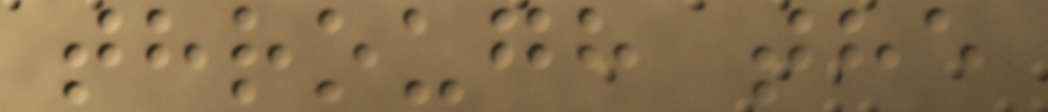through the
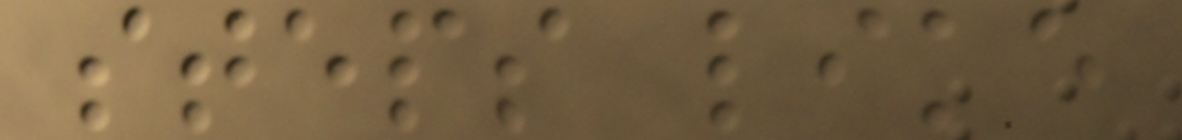steps like
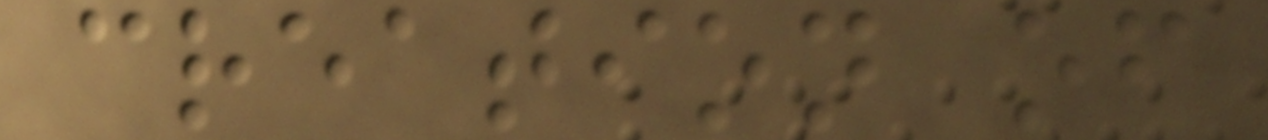creation of
